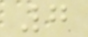7
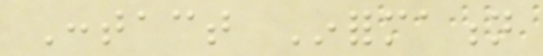Contact Information
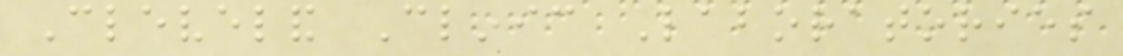Cleveland Clinic Laboratories
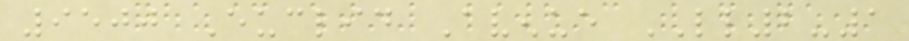9500 Euclid Avenue LL2-1
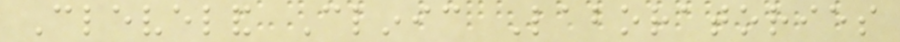Cleveland Clinic Laboratories
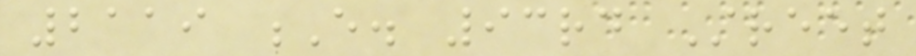2119 E. 93rd Street
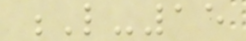L-15
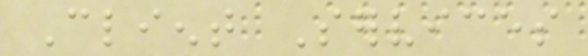Client Services
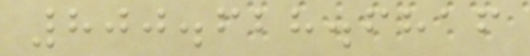800.628.6816
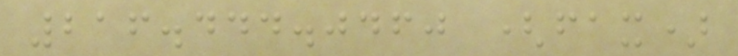216.444.0460 (fax)
